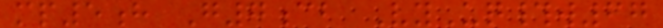mp5h G7cb VyUq#w67
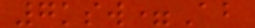7ksw=Ab
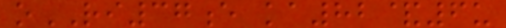oRI37e ka82&6u
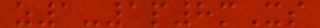z1-1p8mXs
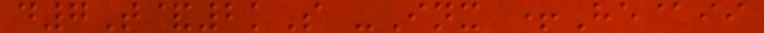d7T&2kS -Inx +He@ii
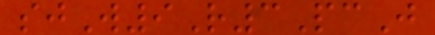sjW9R3PcJ
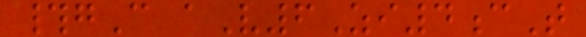#gC aV6Zi4cT
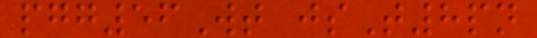pgg56Wt jsT8pn
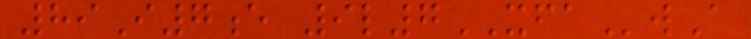89I7e 9l7XFAwA
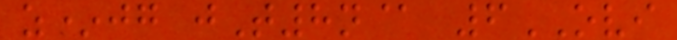z*jg jT8n@ 6OVI
